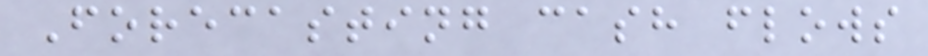Forecasting cash flows
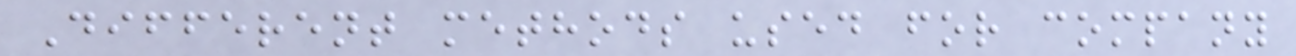Different methods used for company
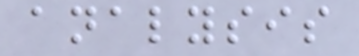analysis
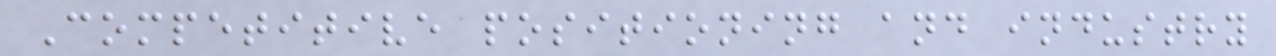Competitive positioning and industry
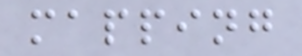mapping
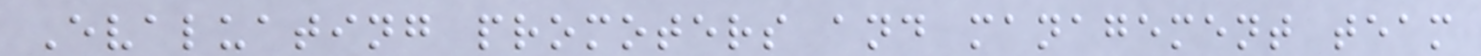Evaluating promoters and management team
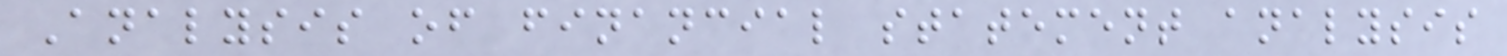Analysis of financial statement analysis
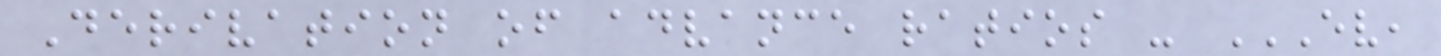Derivation of advance ratios - EV,
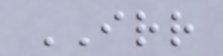IRR
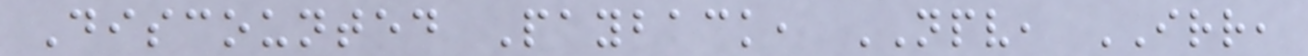Discounted Payback, NPV, IRR,
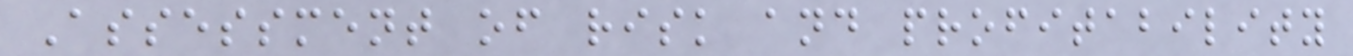Assessment of risk and profitability
